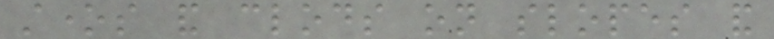stones and clods on slopes and
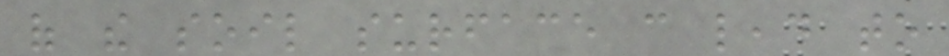of the soil surface can lead to
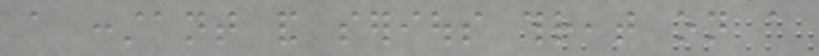a constant and serious threat on a
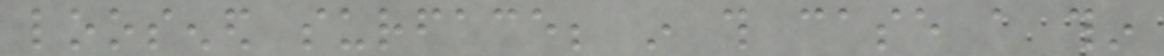loosened surface; in this case a thin
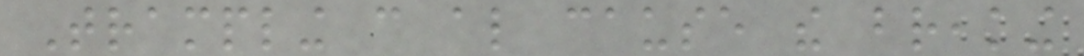Trampling can also cause the breaking
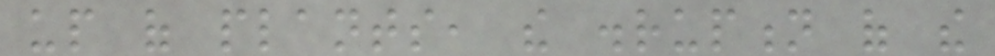up of plants, the disruption of the
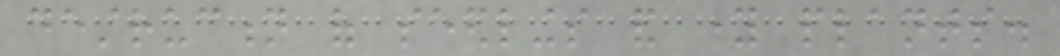destruction of seedlings and young plants.
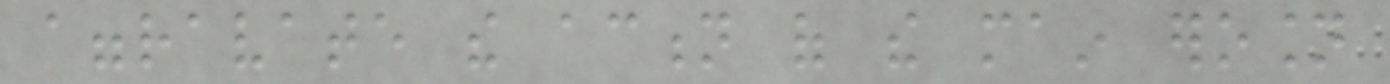aggravate the action of the main erosion
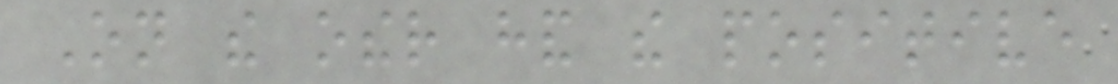On the other hand the positive
